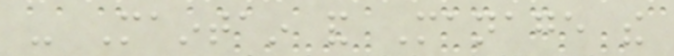- Maintain and Manage the
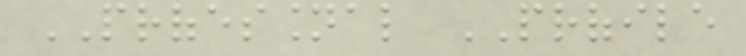PROFESSIONAL PROFILE
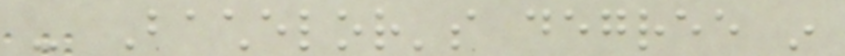- Bachelor's degree in
